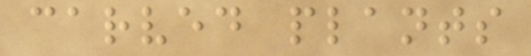carved plants
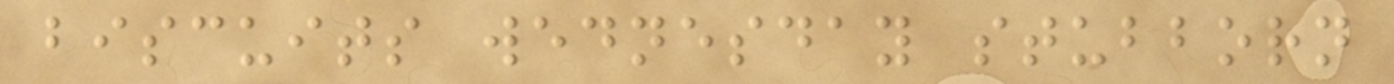biscuits wednesday stubborn
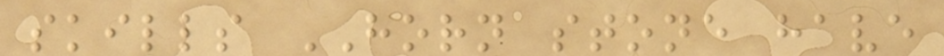skills HORN stone have
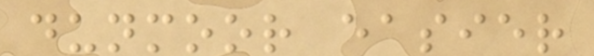dunmoor easier
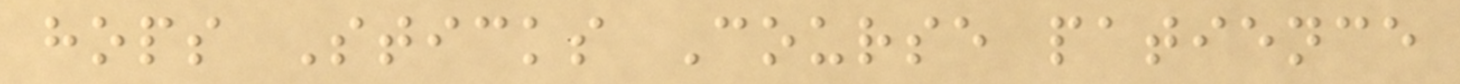hops Sticks Course patience
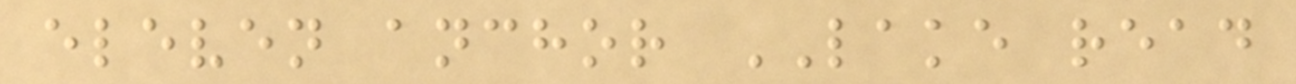eleven anchor LAKE read
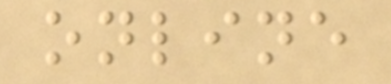online
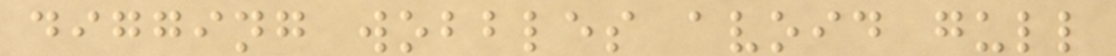digging wobbles avoid gull
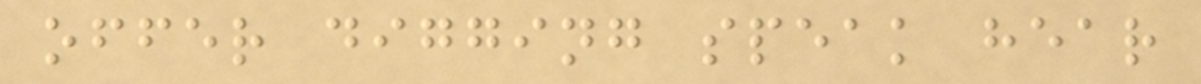offer digging speak hear
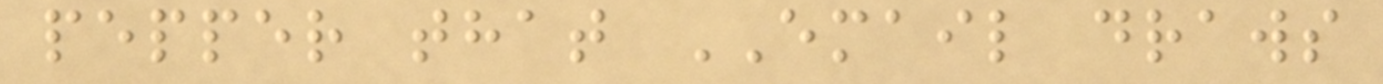pepper that EMAIL draws
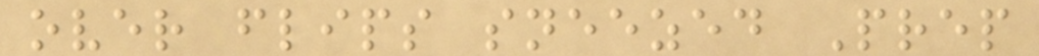over flips sneezed Prep
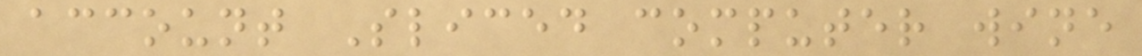account Sliced computer wine
